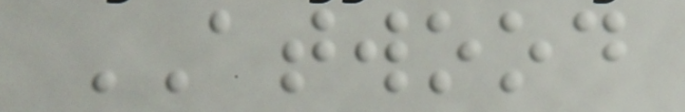ATWOOD
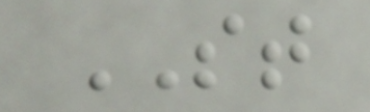ST
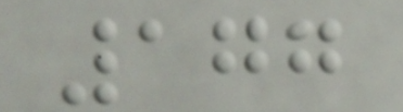177
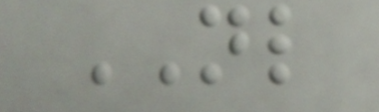NL
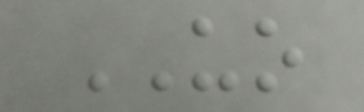UO
